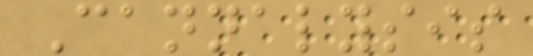Cannalysis
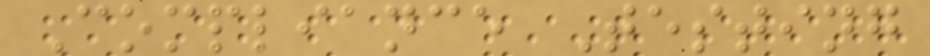Compliance Testing
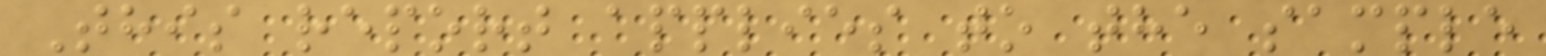This report applies to the sample
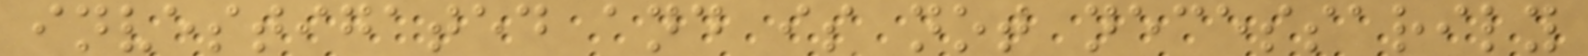investigated and is not necessarily
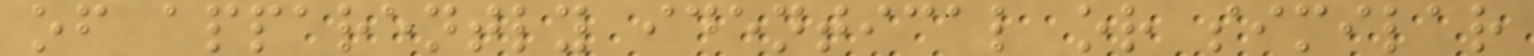of apparently identical or similar
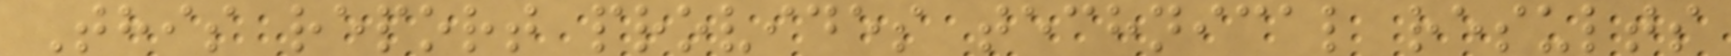This report provides technical results
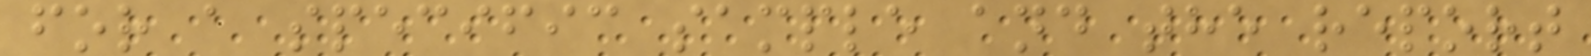for a specific sample and the report
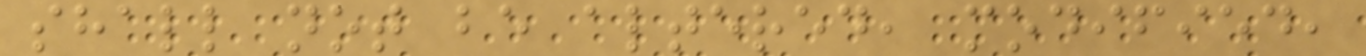shall not be altered, modified,
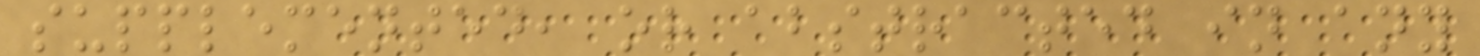supplemented, or abstracted in any
